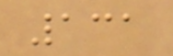131
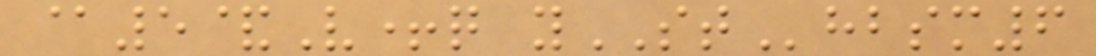@5&V+q ySThbsm6
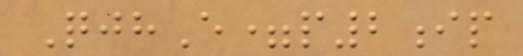QjhE=p2ip
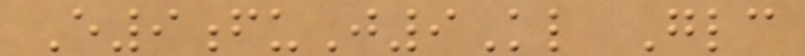E9fuJ9Kl Glc
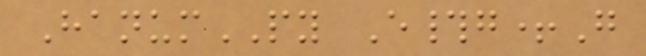HanumPY E#g+G
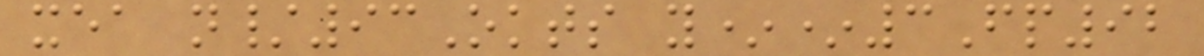xea n/93Okts y**3Fp92
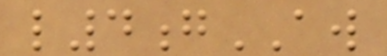l4gAW
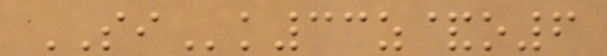SIk33z&o6
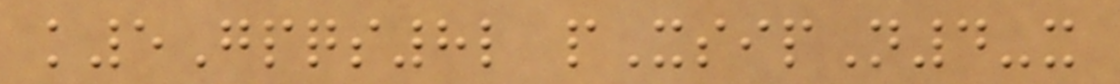k5Gpqs8l pXsipN4-x
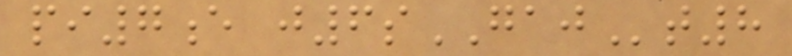pi7e j6sGAJt8
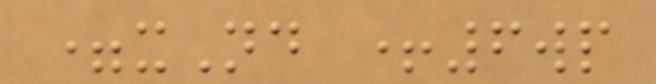=xNd +6wp
